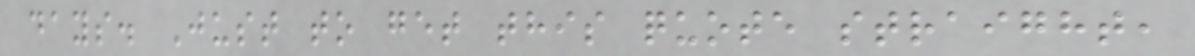days. Just to get this quote straight,
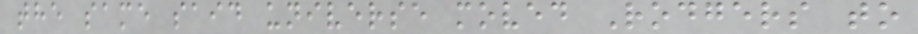the same said universe moved Rodgers to
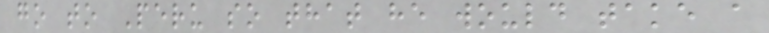go to Peru so that he would take a
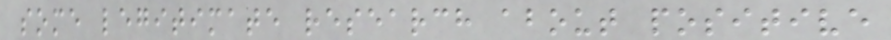some legitimate research about positive
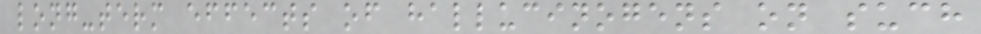long-term effects of hallucinogens on such
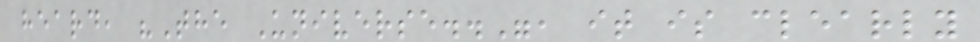heard, "The Universe..", it is clearly
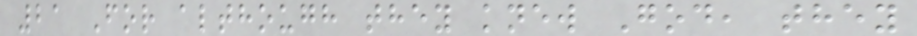21 For although they knew God, they
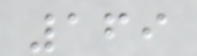169
